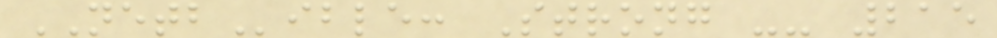NETBible: Strong -- 215
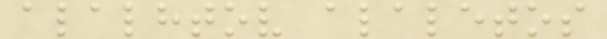alalhtov alaletos
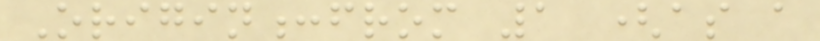Origin:from 1 (as a
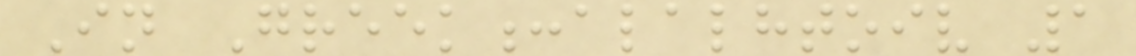In Greek:alalhtoiv 1
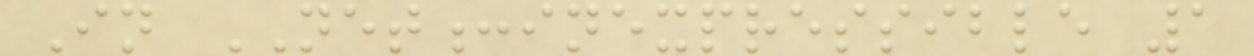In NET:inexpressible 1
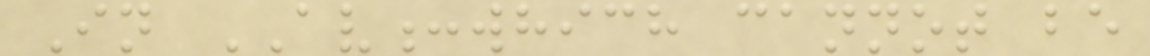In AV:which cannot be
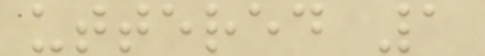uttered 1
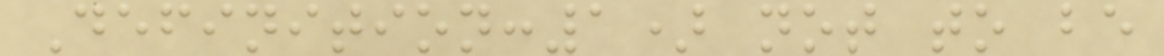Definition:1) not to be
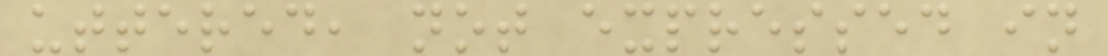uttered, not expressed in
